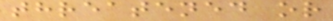threatened or
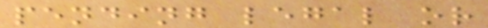pending legal or
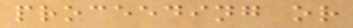proceeding or
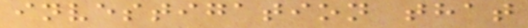investigation that
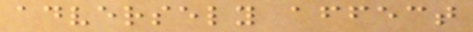adversely affect
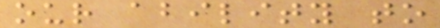our ability to
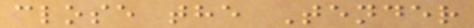close the Tender
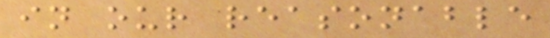in our reasonable
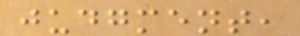judgment,
